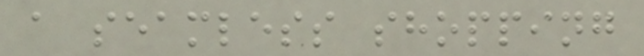a seamless shopping
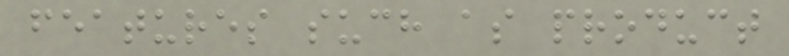features such as product
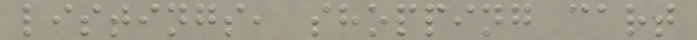listings, shopping cart
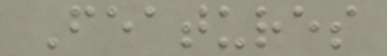Features
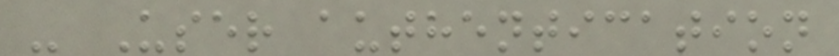- User authentication
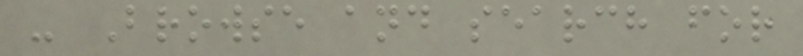- Browse and search for
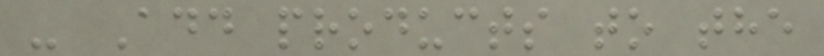- Add products to the
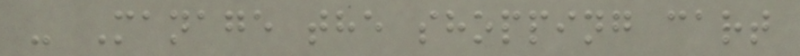- Manage the shopping cart
